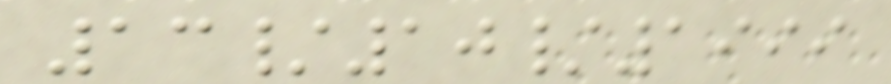13/10/1999
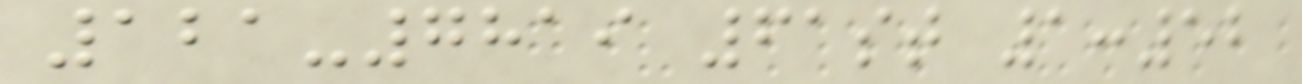121-7819 61st 1:52
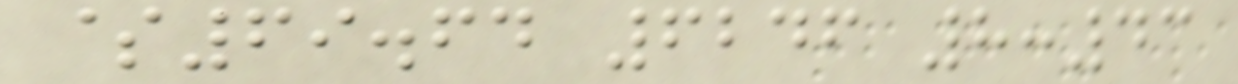$69.64 6246 8:43
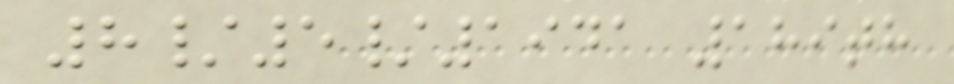8/5/1941 189th
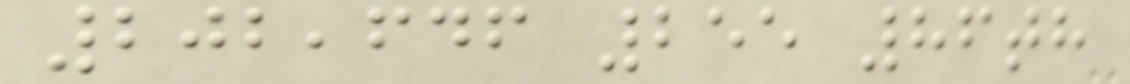202,646 255 86th
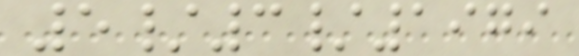5/3/1979
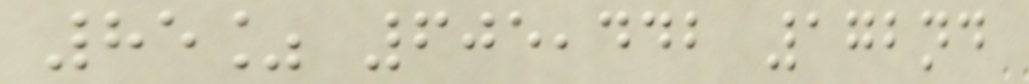85% 605,442 172nd
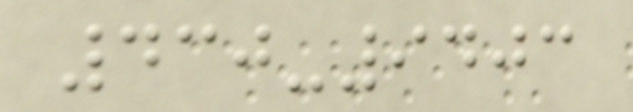430-9403
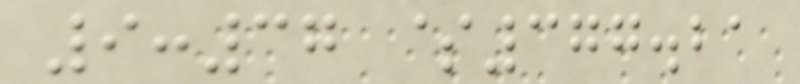9:37 $377.21
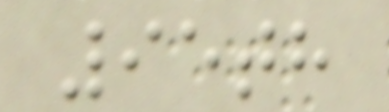95th
